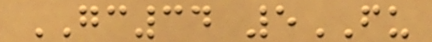GC34 5FU
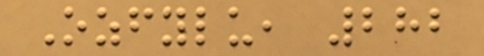Ozfylu, 282
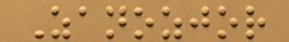Zanozjor
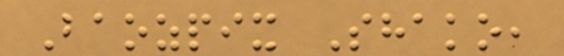Baozpix Shako,
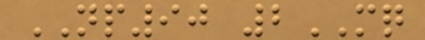NP90 2MQ
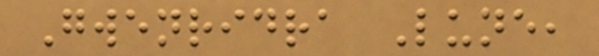Gwenridra Lune,
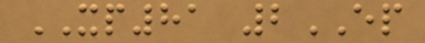XP81 2EP
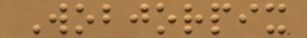Wobjorpix
